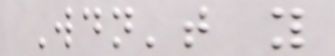Wouldn't you
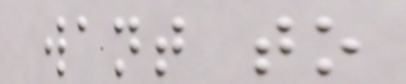want to
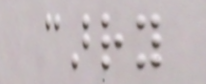carry
